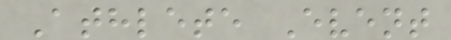Athlete Event
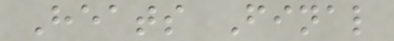Heats Final
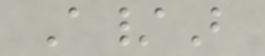A/B
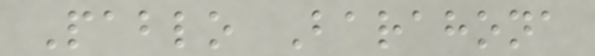Pablo Barahona
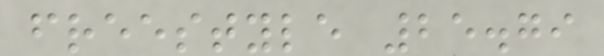freestyle 25.79
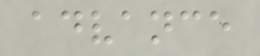advance
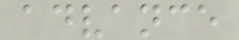advance
